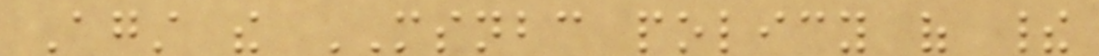Against the MSNBC policy of their
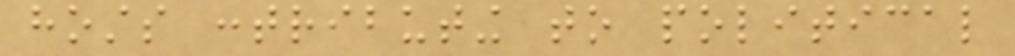hosts contributing to political
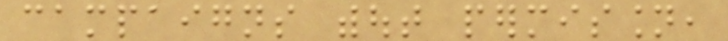campaigns without permission,
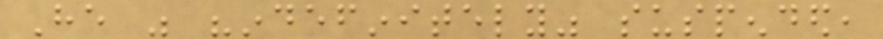He was "indefinitely" suspended,
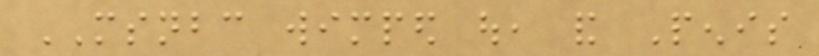MSNBC wimped out, and Penis
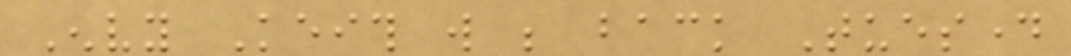Envy Keith will be back Tuesday
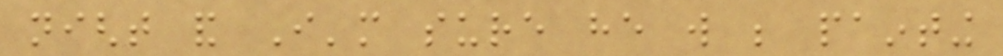night and I'm sure he will be painting
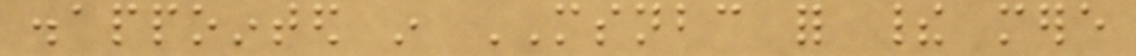disappointed in MSNBC for their mere
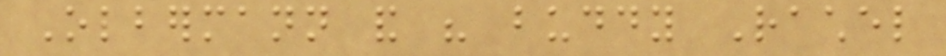Olbermann and his buddy Rachel
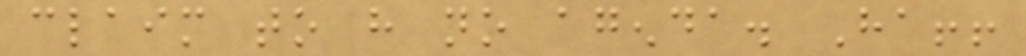claim to have no agenda. Ha!!
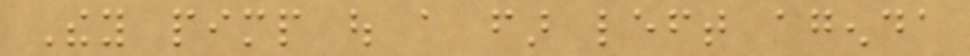They pimp out a far left agenda
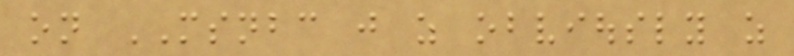on MSNBC just as obviously as
